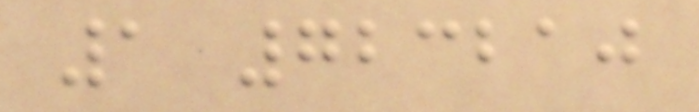1 723210
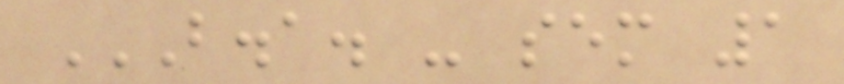B.A. - SEM 1
